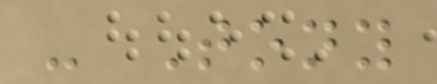- Tony
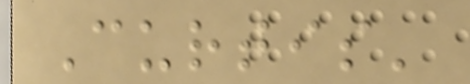Curtis'
